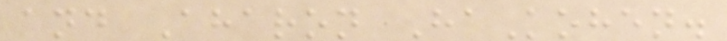and Aharon HaKohen.
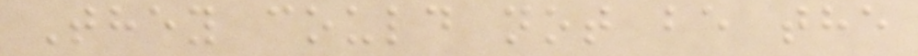They could not be the
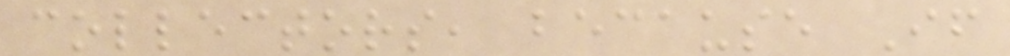collectors, because If
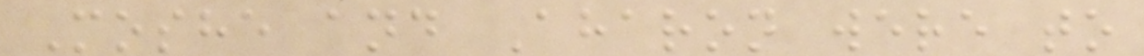Moshe and Aharon were to
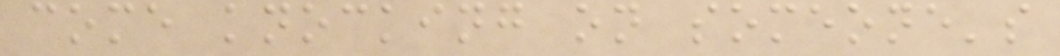come knocking on someone's
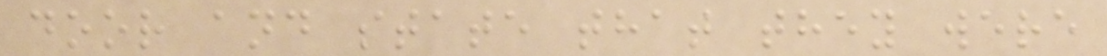door and state that they were
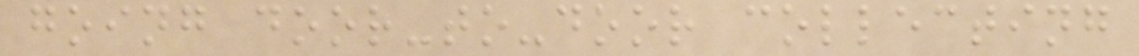going door-to-door collecting
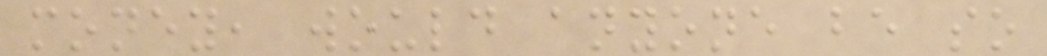money, would anyone be so
